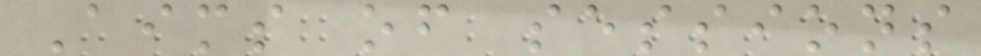Aims of sessions
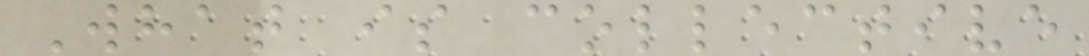What is collective
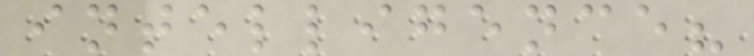intelligence?
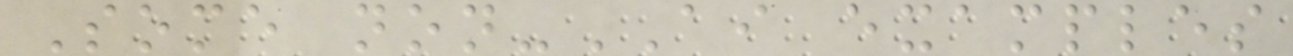Some non-AI examples
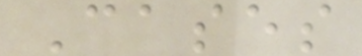Cases
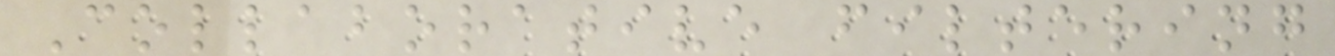Collaborative filtering
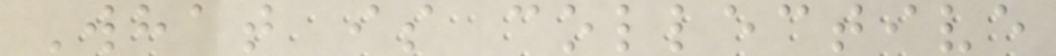What is collective
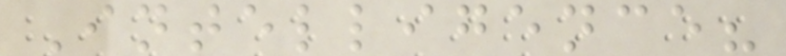Intelligence?
